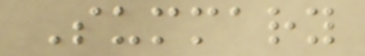Summary
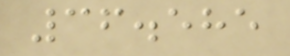36.585
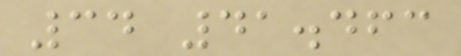34 41.463
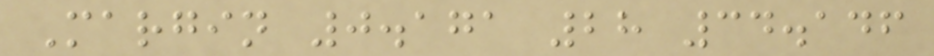Margin 0.171 28 34.146
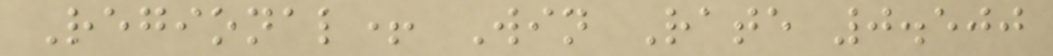Regional+ Win Rate 0.500
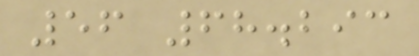56 68.293
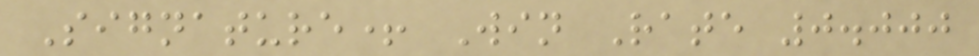Signature+ Win Rate 0.000
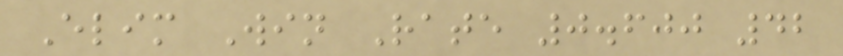Elim Win Rate 0.600 42
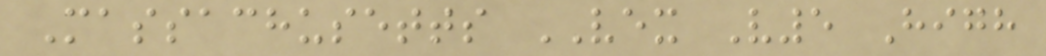Massachusetts VEX V5 High
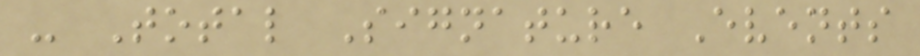- Total Signature Events
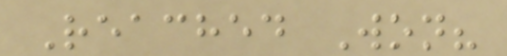Reached Won?
